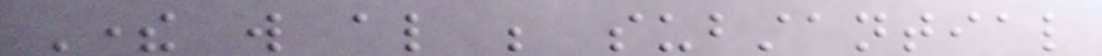There will also be substantial
